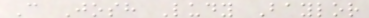C Josh Ludy Baylor
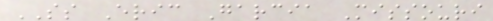SS Eric Garcia Missouri
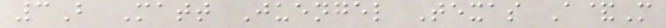3B Matt Juengel Texas A&M
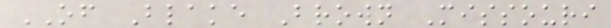OF Blake Brown Missouri
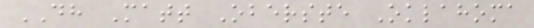DH Matt Oberste Oklahoma
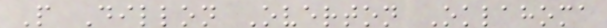P Dillon Overton Oklahoma
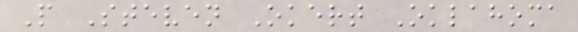P Steven Okert Oklahoma
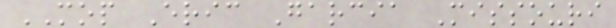MOP Eric Garcia Missouri
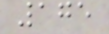175
